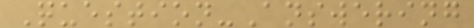Question-Answering
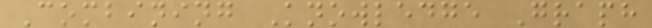Combining Knowledge Graph
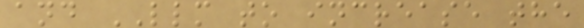and LLM to increase the
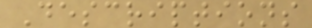Descriptions
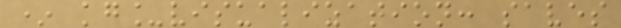* kg_visualization: saves
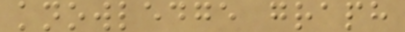knowledge graph
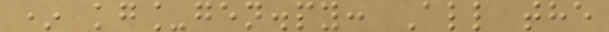* kg_gen.py: All the
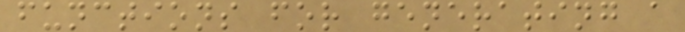functions for generating a
